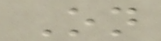On
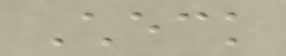Check
